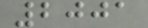2001
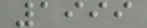1999
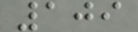109
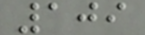109
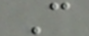C
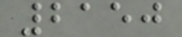2150
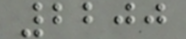2200
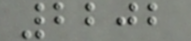2202
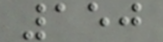150
